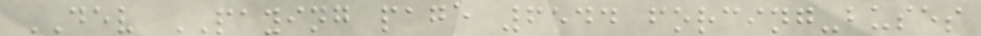DEV PAYING page 6544 forcing-buses
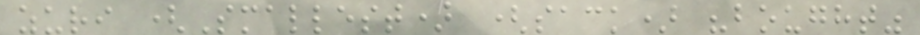zuri (Smallest) (sack) "bought"
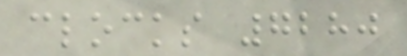clocks 7280
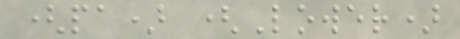(pa) (Lower)
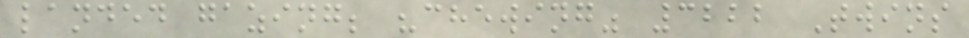landed gazing; "chewing" 3222 Twins
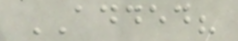ADDED?
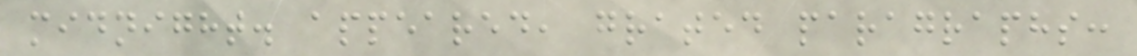midnight. appeared, grated paragraphs:
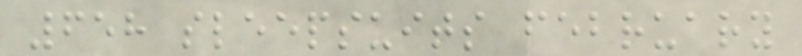658 sleepsuits february
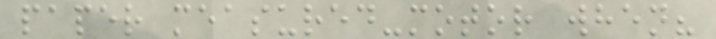paper measured-motor when?
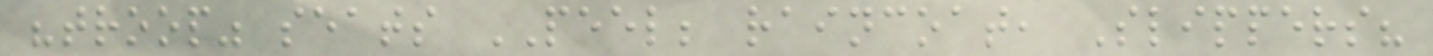"troop" seats PEEL; raincoat, Slippers?
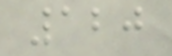120
